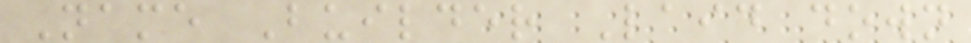Name Builder Laid down
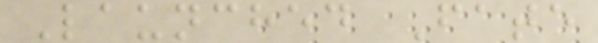Launched Fate
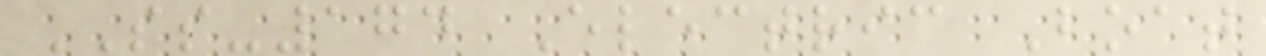SS-174 Electric Boat
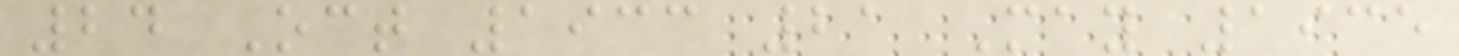24 Oct 1933 21 May 1935
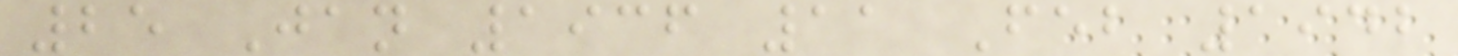25 Jan 1936 11 Feb 1942
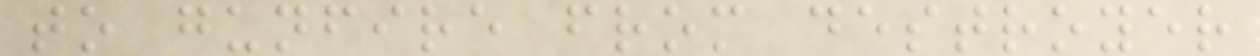to gunfire from destroyer
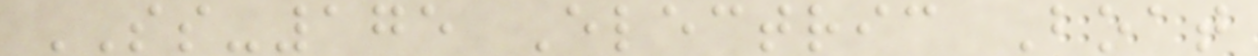SS-175 Electric Boat
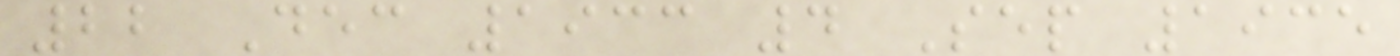22 Dec 1933 4 Sep 1935
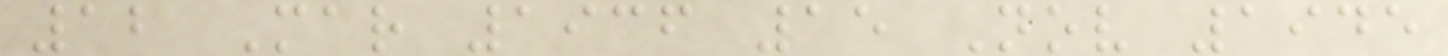12 Mar 1936 15 Nov 1945
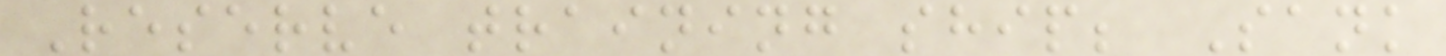Reserve training ship; Sank
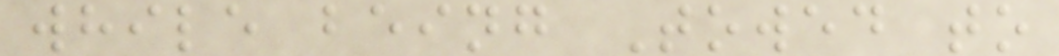while being Towed to
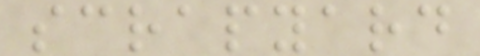scrapyard
